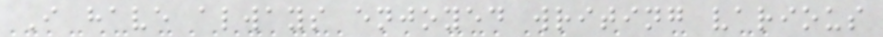I have always enjoyed writing various
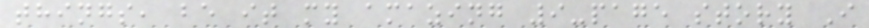things, be it my amazing 9-page story I
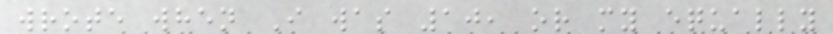wrote when I was 10, or my equally
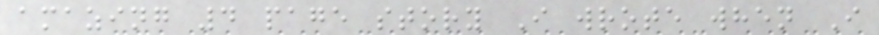amazing 4 page story I wrote when I
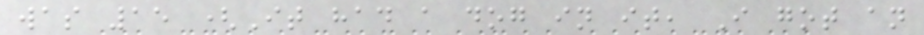was 15 (It had a dog in it, I got an
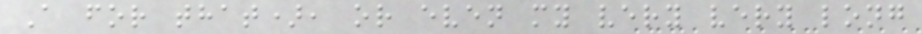A for that), or even my very very long
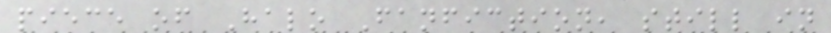piece of Halo Fanfiction, still in
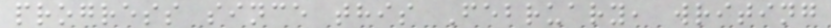progress since this February, writing
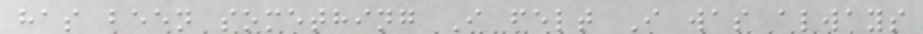has been something I felt I was always
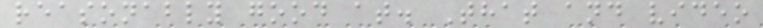reasonably good at. That and video
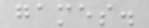games.
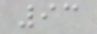93
